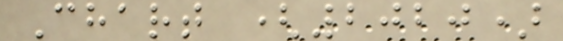Chart (2020)
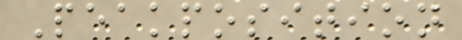Peakposition
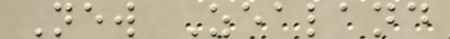New Zealand
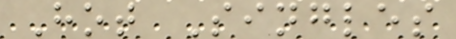Hot Singles
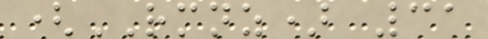(RMNZ) 31
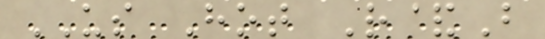US Hot R&B
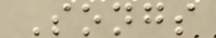Songs
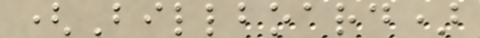(Billboard)
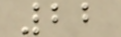22
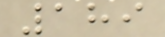189
